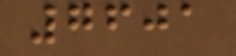7601
